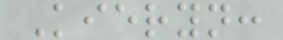Kieryn:
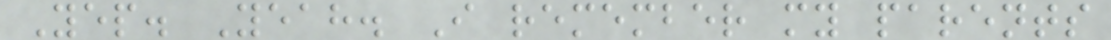Yep. Yeah. I remember my parents
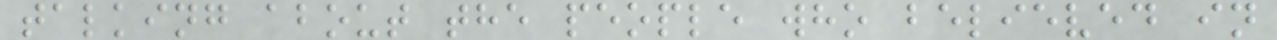talking about the people who believed in
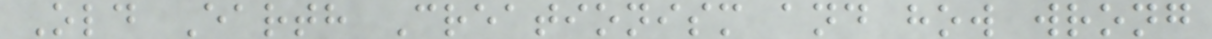Old Earth Creationism and how wrong
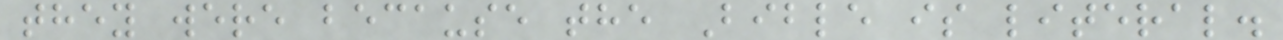they were because the Bible is literal.
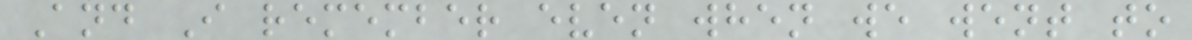And I remember even when we went to
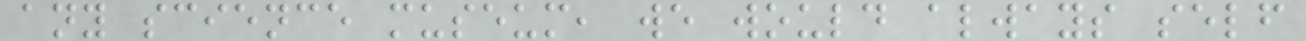any science museum, we would always self
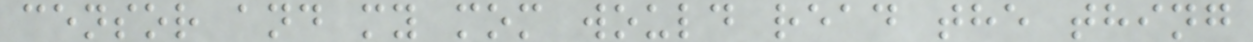censor and my mom would read the thing
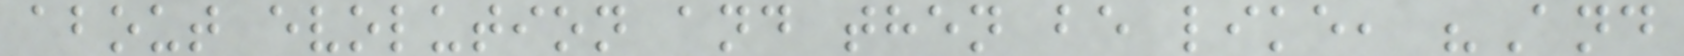about evolution and then be like, "And
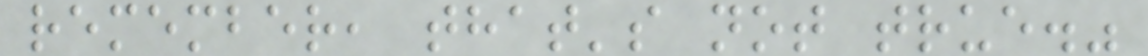remember, that's not true."
